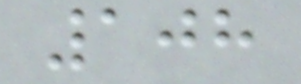108
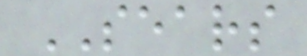SEARS
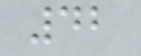42
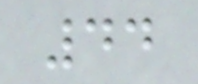44
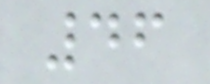46
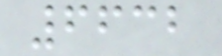6632
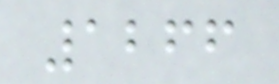1266
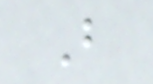B
